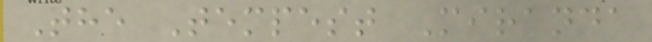The Tempest Miranda
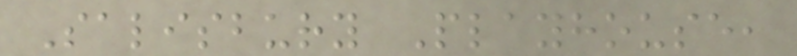Salisbury Playhouse,
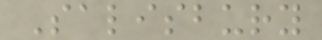Salisbury
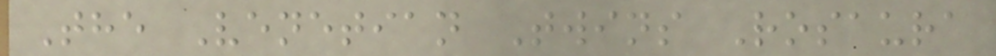The Venetian Twins Rosaura
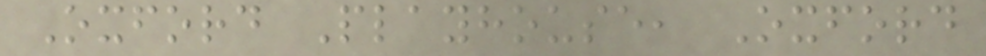Oxford Playhouse, Oxford
